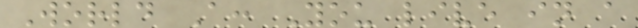World A: You live in a
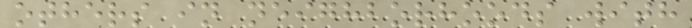others in neighborhoods with
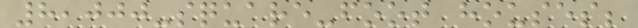8,000-square-foot houses;
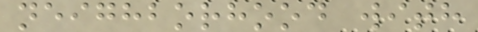neighborhood with
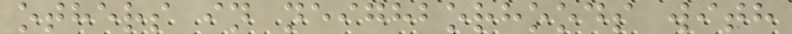others in neighborhoods with
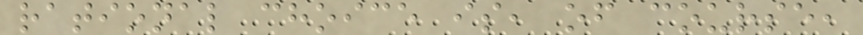rational choice is, of course,
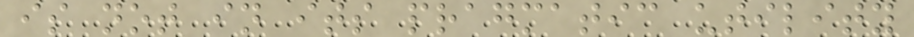is not in its pragmatic utility
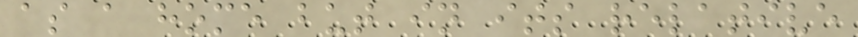as a home but in its relative
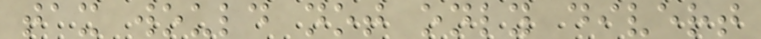tax would not only divert
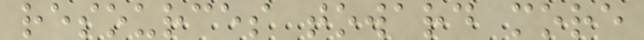resources toward more
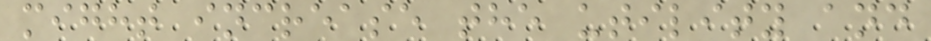might increase the utility and
